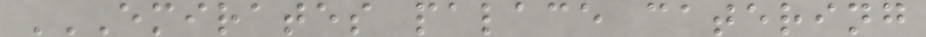EMIRATES PALACE CATERING
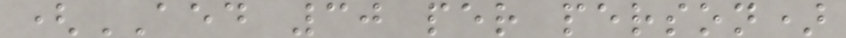(AED 30 per person)
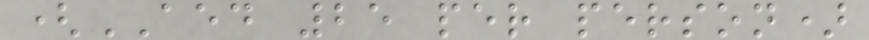(AED 25 per person)
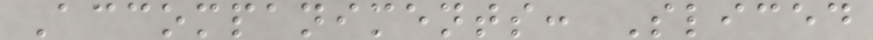Accompaniments: Sliced
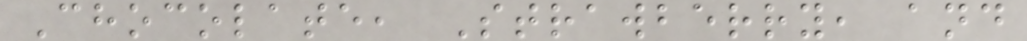Chocolate, Strawberry, and
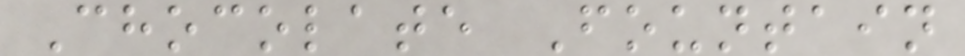Chocolate Fountain
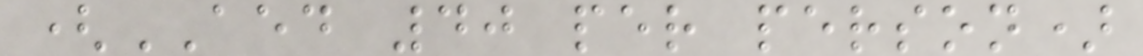(AED 40 per person)
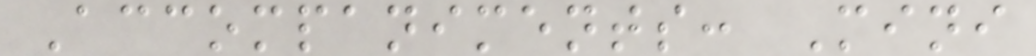Accompaniments: Mini
